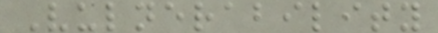Vulnerability
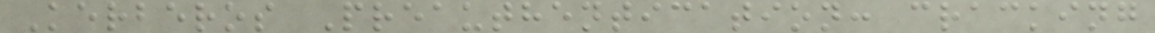Kerberos Preauthentication: cracking
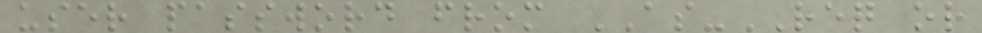user password from AS-REQ or
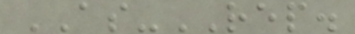AS-REP.
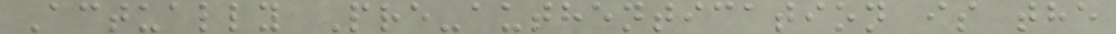Actually Pre-authentication is the
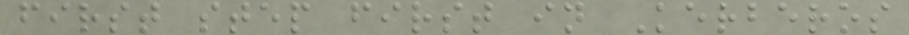first step first in Kerberos
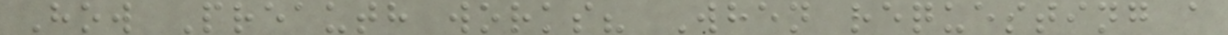How Preauth works? When requesting a
